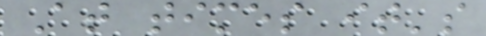At times it's
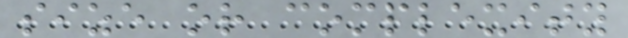size or complexity
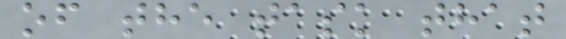of the task that
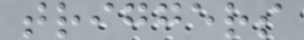triggers
